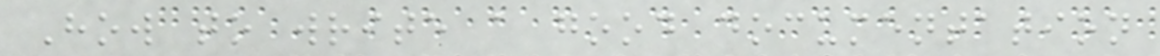How to write a good documentation
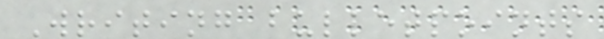Writing bulletpoints
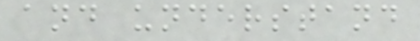and understand
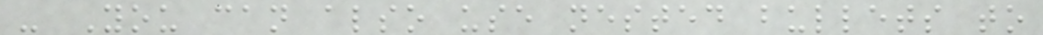- You can also use nested bullets to
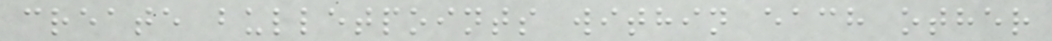create bulletpoints within each other
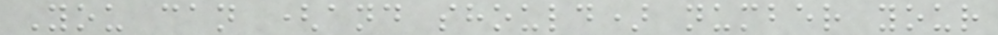You can (and should) number your
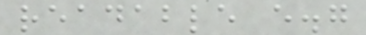readable e.g
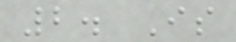2. Is
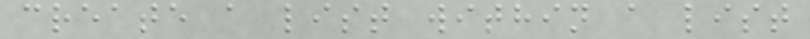create a list within a list
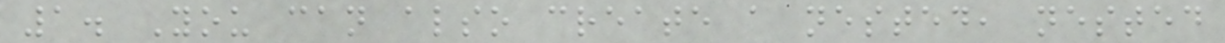1. You can also create a nested, nested
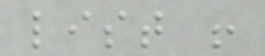list !
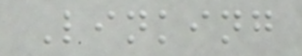Linking
